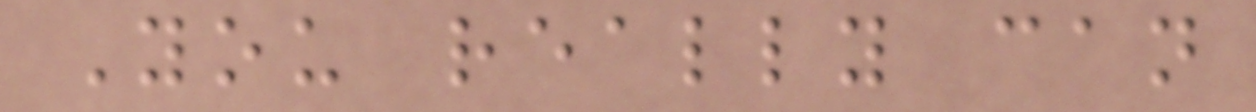You really can
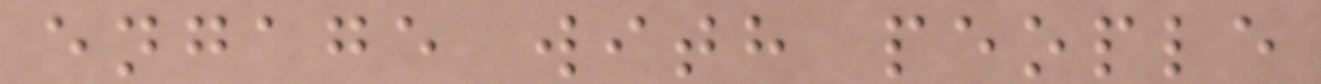engage with people
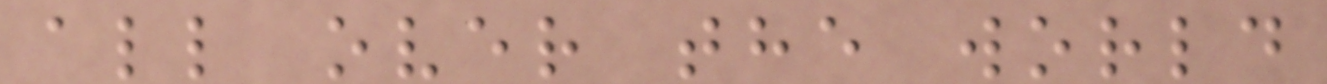all over the world
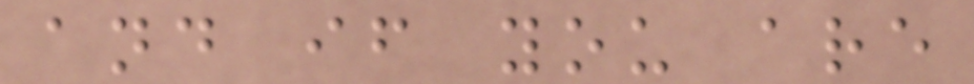and if you are
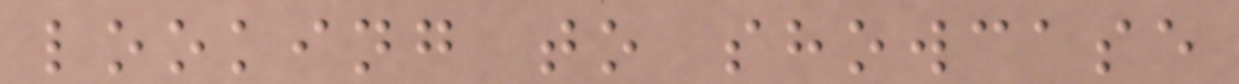looking to showcase
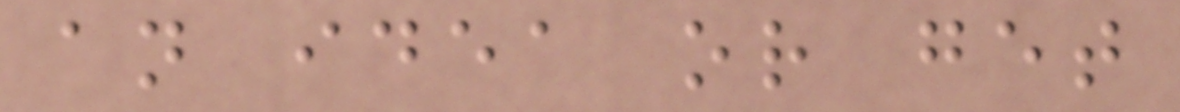an idea or get
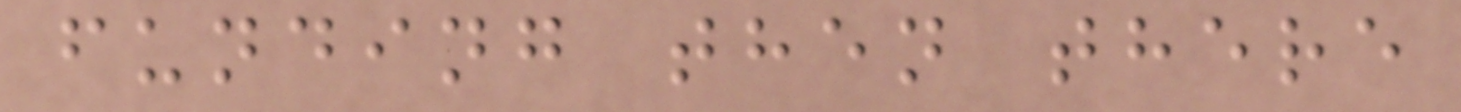funding then there
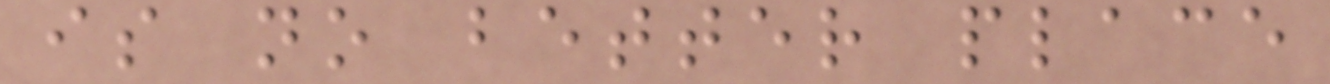is no better place
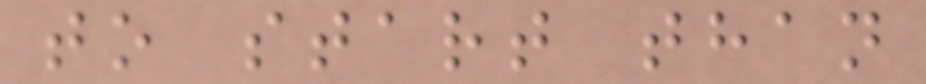to start than
